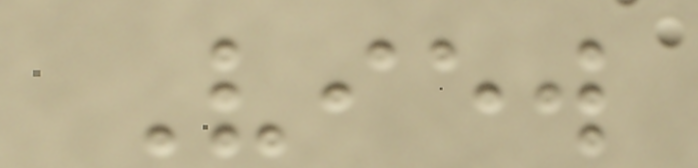View
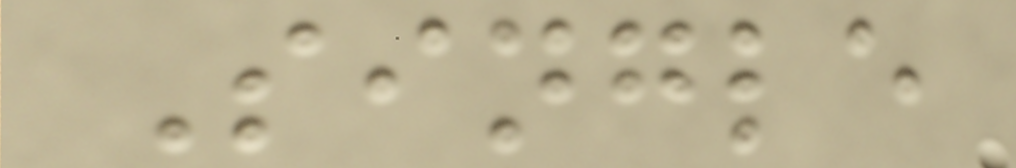Single
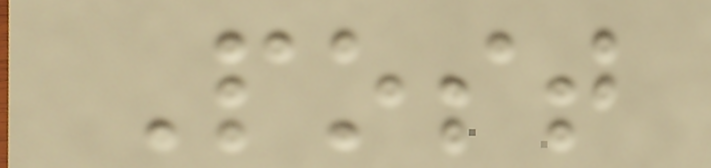Post
